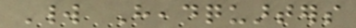World Headquarters
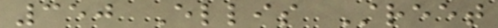350 Ellis Street
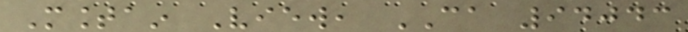Mountain View, CA 94043
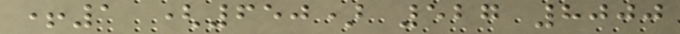+1 (650) 527 8000
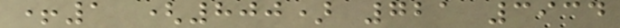+1 (800) 721 3934
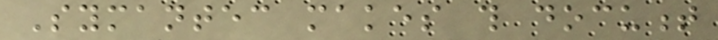Symantec makes this document
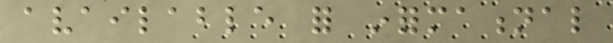available for informational
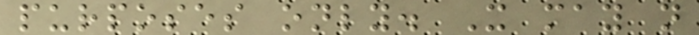purposes only. It may not
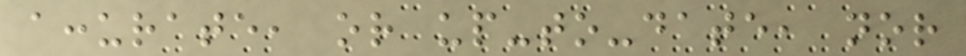accurate, or up-to-date, nor
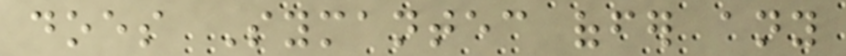does Symantec offer any
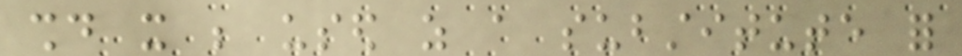should it be used as a substitute for
